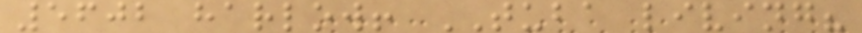5602 harlow! TUBA living?
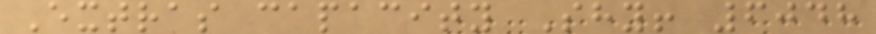Extras capacity Shy! 6048
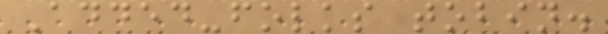Added-folks tobin.
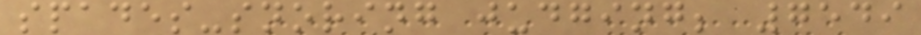spades-snoring judging; 7549
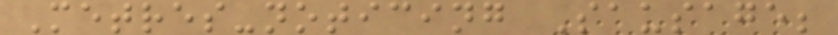Metres-noticing Sausage;
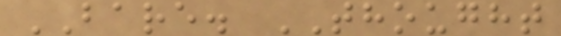BARE. THOUGHT
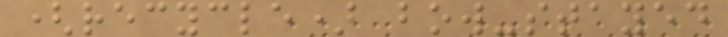(recycle) bow-stayed
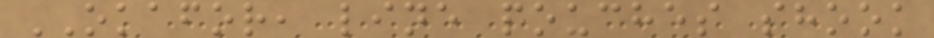OKAFOR, line pouches shook
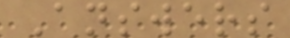Answers
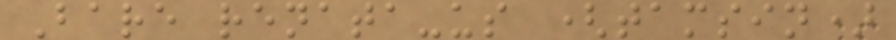Bare renata-us (tamsin)
